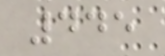445
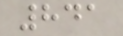841
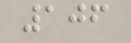106
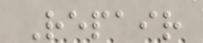Repair
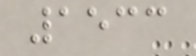1533
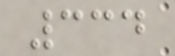334
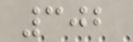302
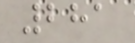281
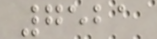7521
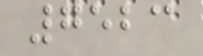7523
